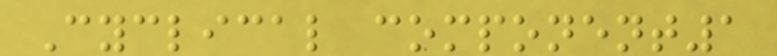Cyclical component1
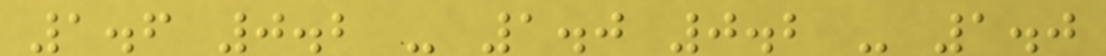1.6 0.2 - 1.0 0.2 - 1.0
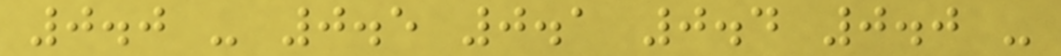0.0 - 0.5 0.1 0.4 0.0 -
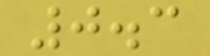0.3
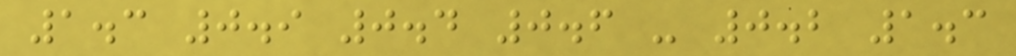1.3 0.9 0.4 0.6 - 0.2 1.3
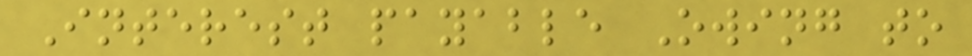Interest payable Owing to
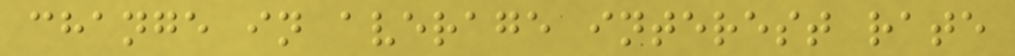change in average interest rate
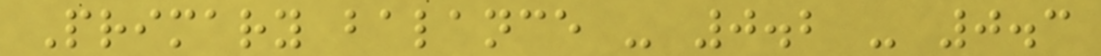Primary balance - 0.2 - 0.3
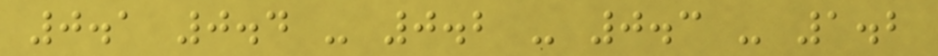0.1 0.4 - 0.2 - 0.3 - 1.2
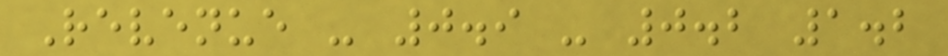Revenue - 0.9 - 0.2 1.2
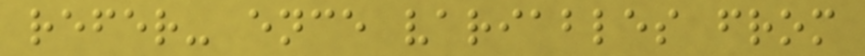refer- ence variables from
